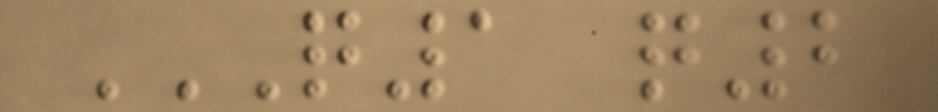Q1 Q2
